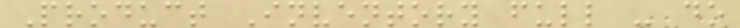Product Inventory full - do
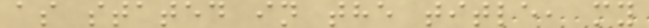as stated in the title, my
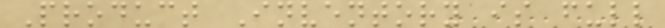Product Inventory is full
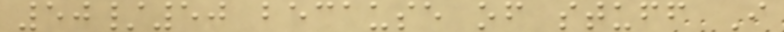50/50 because of stuff I
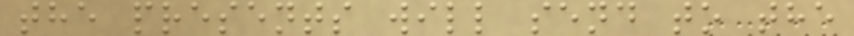the presents will send to the
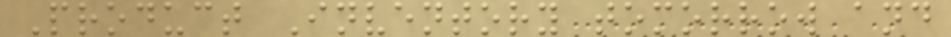Product Inventory tomorrow and
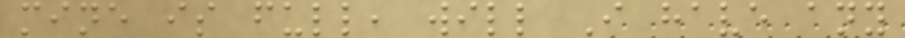mine is full, will I have any
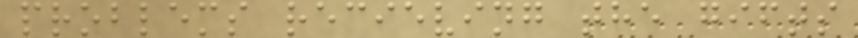problems recieving the gifts
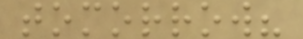tomorrow?
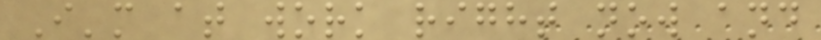I'm at work right now and
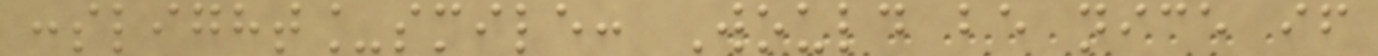:slight_smile: Would be nice if
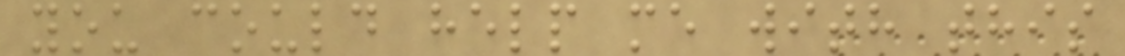you could help me with this
